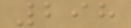298
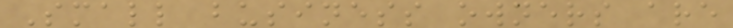Small business owners are
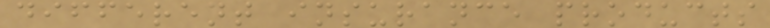different insurance products
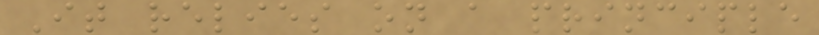It relies on a principle
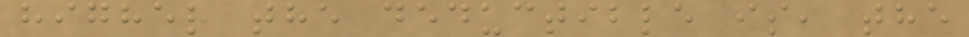higher the deductible is, the
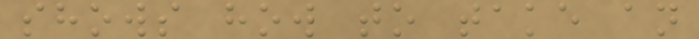shows how to take an
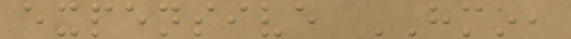expensive HMO,
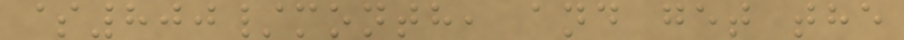$800/month, and get the
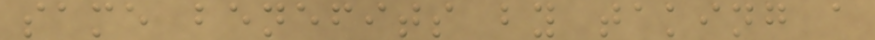same benefits by taking a
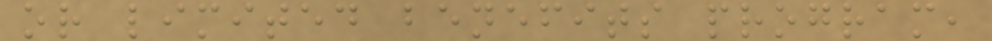or limited benefits program,
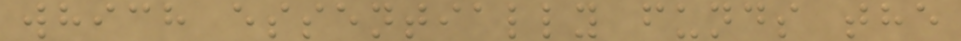which essentially funds the
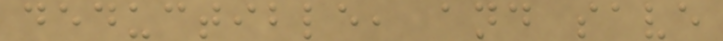deductible, and save
